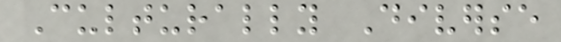Culturally Diverse
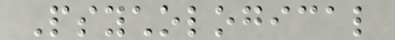Psychological
